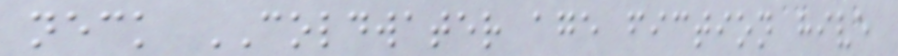neck COLDWATER age fiction hive
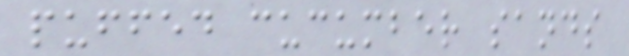puffed cucumber sands
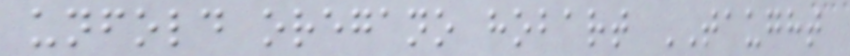unfold oregano hobart TAUGHT
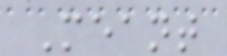Meant
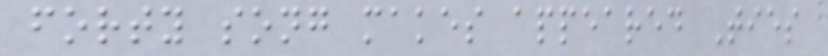forty song makes appeared Ties
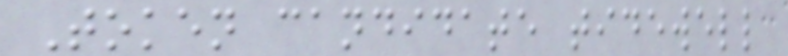Token candidate tidewell
